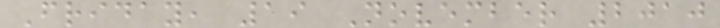Friday, 19 November 2010
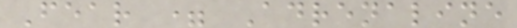Fear = Adrenaline
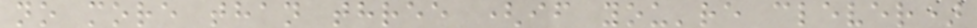no more than three (if you're clever)
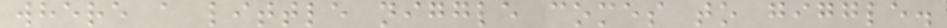where a little niggle comes to giggle.
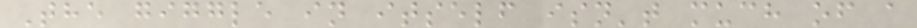The giggle in itself isn't much of a
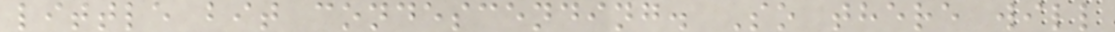little bit condescending. So there will
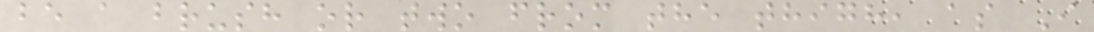be a brush or two from the thigh, as I
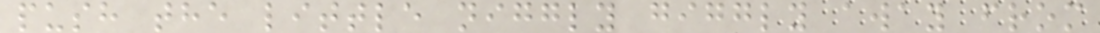push the little niggly giggly away from
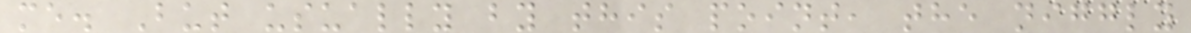me. But usually by this point, the niggly
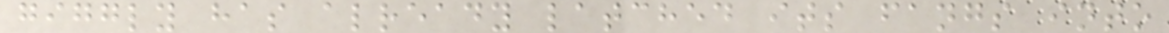giggly has already latched its fangs into
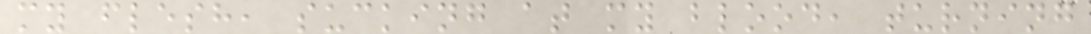my flesh, sucking at my blood, turning
